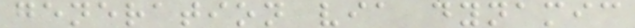generation via dynamic
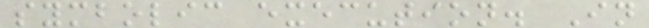symbolic execution. In
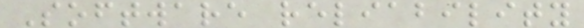Software reliability
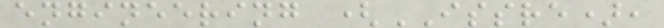engineering (ISSRE),
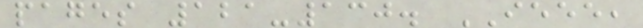pages 121-130. IEEE,
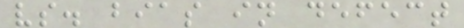vs. bias in defect
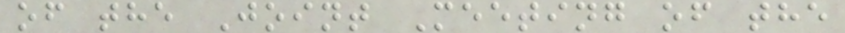of the Joint Meeting of the
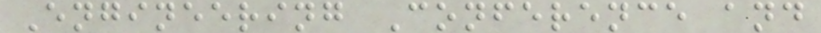Engineering Conference and
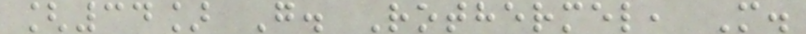[34] G. Rothermel, M.
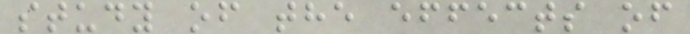study of the effects of
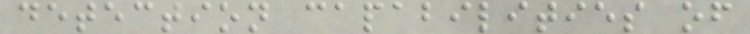detection capabilities of
